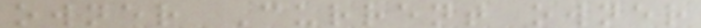owner Current owner
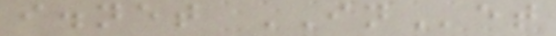i.net INet
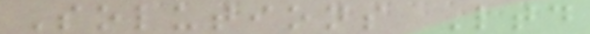Solutions Ltd
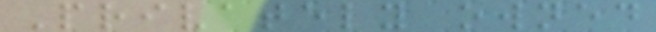Privately owned
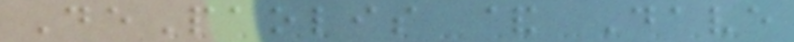DePaolis & Dave
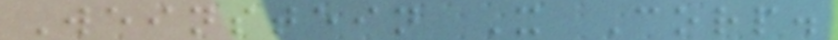Weinstein X Corp.
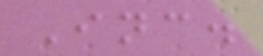Inc.
